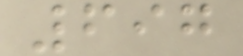697
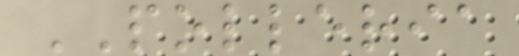POLLERIA
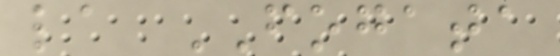la FOGATA
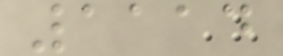1114
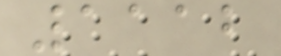1112
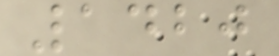1420
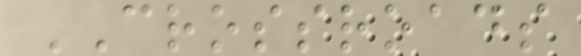CROSSROADS
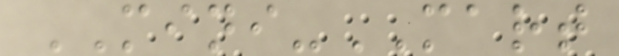MINI-MART
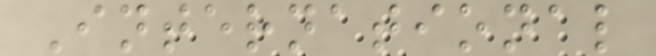International
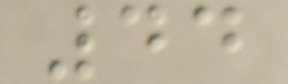44
